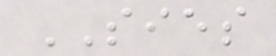SIES
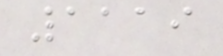1119
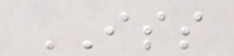ISS
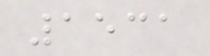1531
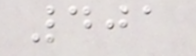401
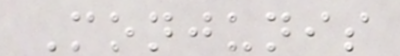Monjunis
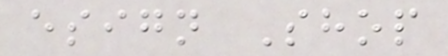esign Shop
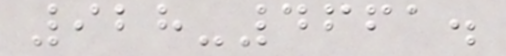928-4661.
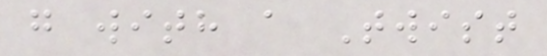g with a Twist
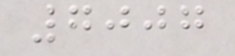7007
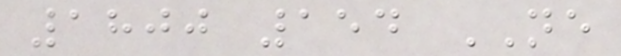1800 154 NE
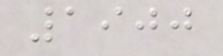1900
